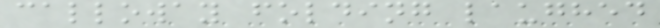calloway folding laughed
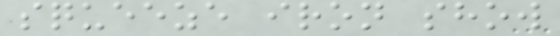squeeze iron show
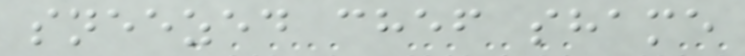sneezed chef shame
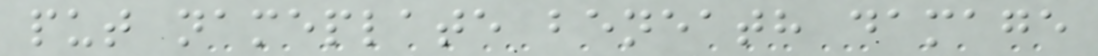put nameplate beneath damage
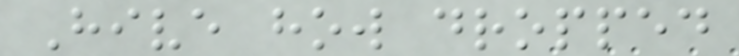Hive how dropped
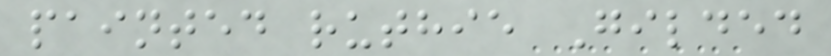painted ruthie Gilded
